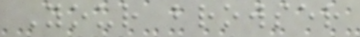Your browser
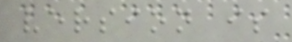version is
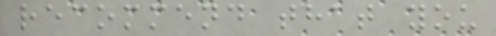recommend that you
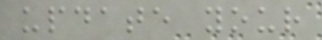update your
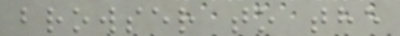browser to the
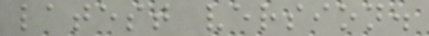latest version.
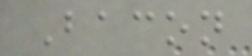Bacon
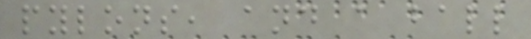pylons, and a ball
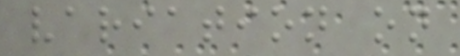variation on
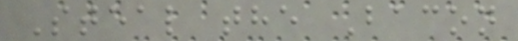Steal the Bacon
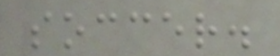soccer.
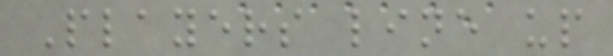Players line up
